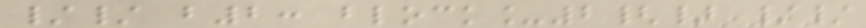// b2: block_2{} //
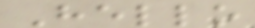Hello
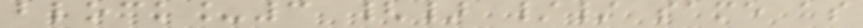block_3 {} // same as
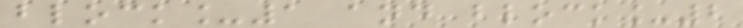block_1 and block_2
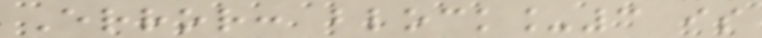Error: block_3 is
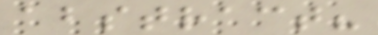abstract?
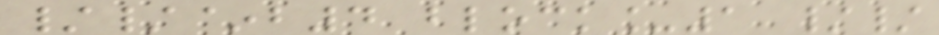//~b4 block_1 //
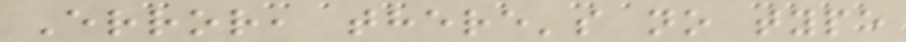Error, there's no type
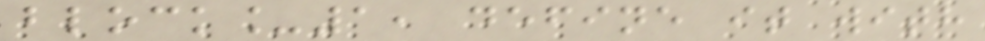block_1, define it with
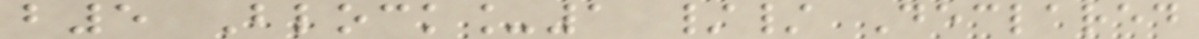b5 Block_1 // Declared
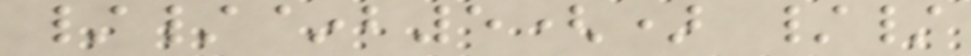//~b5() //
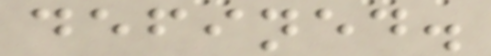defined.
